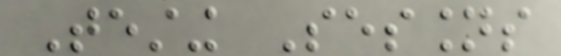Testing Sessions
